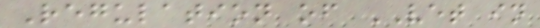Regulation of VET in
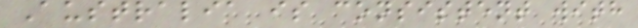Australia is consistent with
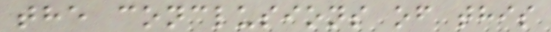the conclusions of this
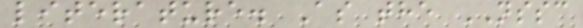literature. As the NSSC
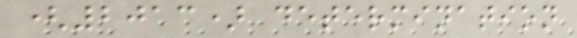(2013) determination
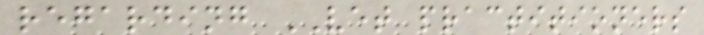regarding VET practitioners
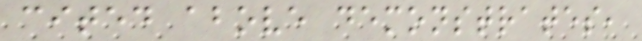cited above demonstrates,
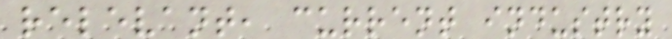relevant, current industry
